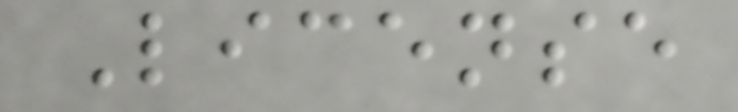License
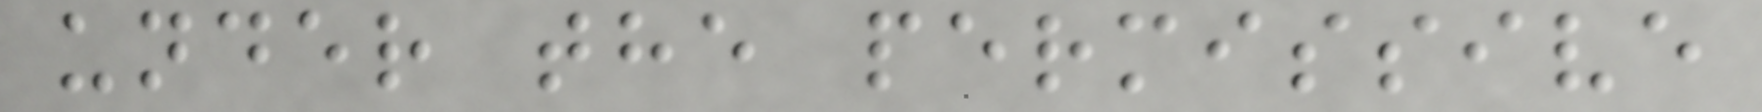under the permissive
